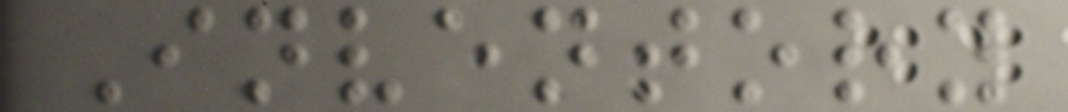Inventory
